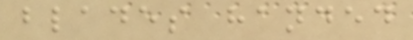blades handed
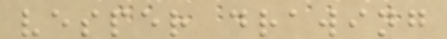vesper drawing
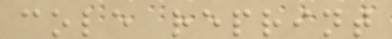cole reprint
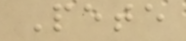Pete
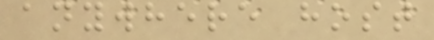anywhere host
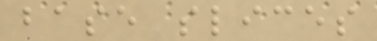base slices
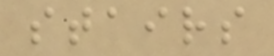stairs
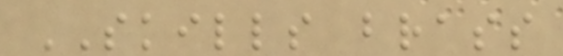SKILLS brass
